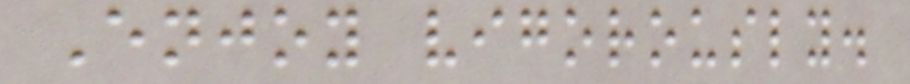Enjoy vigorously.
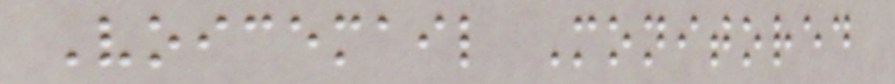Voicemail Monitored
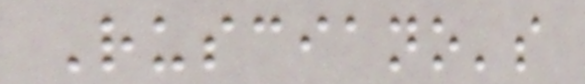Rusciano's
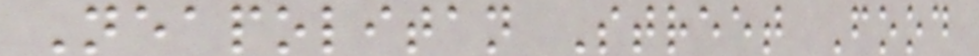Neapolitan Street Food
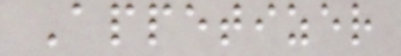Appetizer
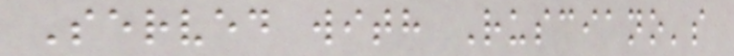Served with Rusciano's
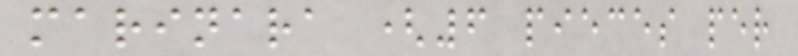marinara (6 pieces per
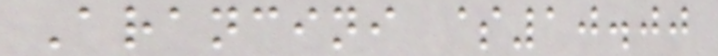Arancini $10.00
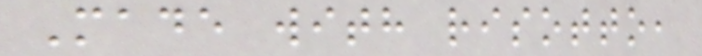Made with risotto,
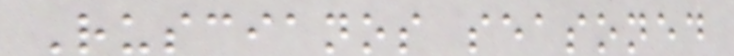Ruscianos seasoned
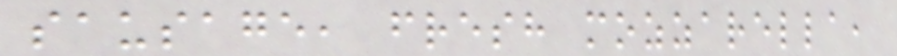sausage, fresh mozzarella,
